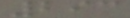293
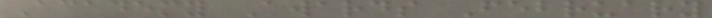Academy Awards February
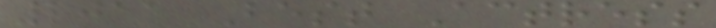2011 Best Actress
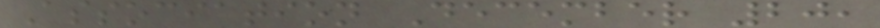Association December 20,
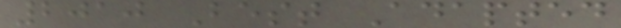2010 Best Adapted
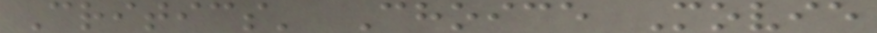Critics' Choice Movie
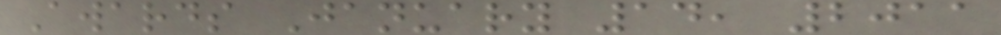Awards January 14, 2011
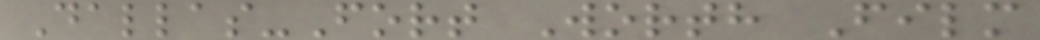Dallas-Fort Worth Film
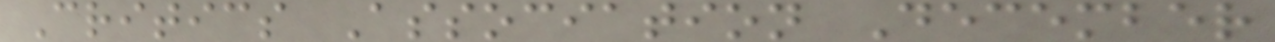Critics Association December
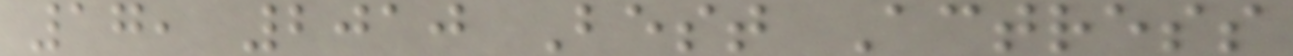17, 2010 Best Actress
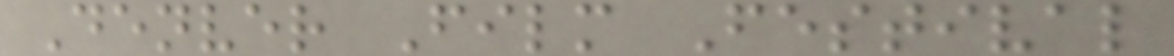Denver Film Festival
